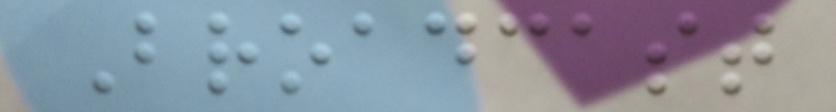Broadcast
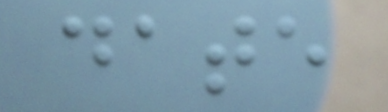date
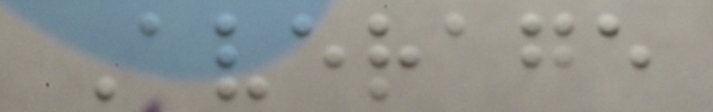Average
